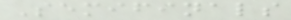Semifinals
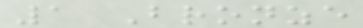1 Bronze
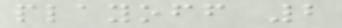playoff 2
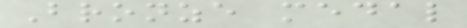Bronze medal
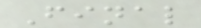Final
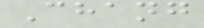Chang
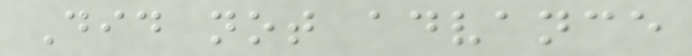Did not advance
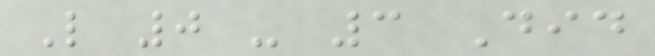L 0 - 3 Did
